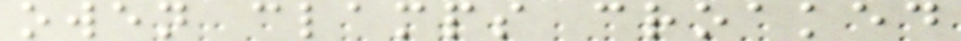owen clamps croaked
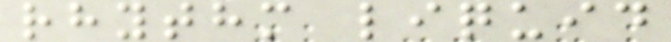rhythm liquid
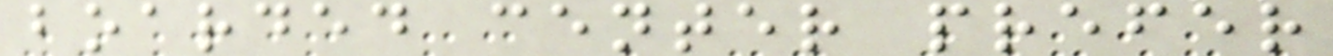boarded center prefer
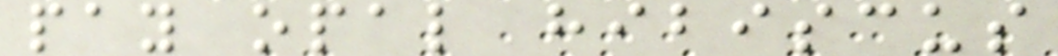pay opal hibiscus
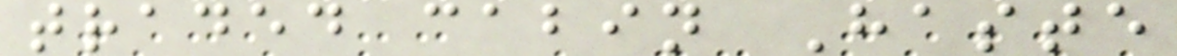traded cabin Haste
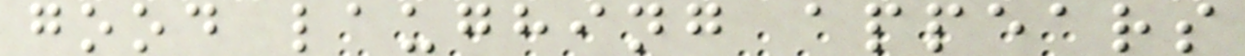good laughing appears
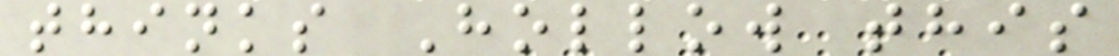thinks Hollow this
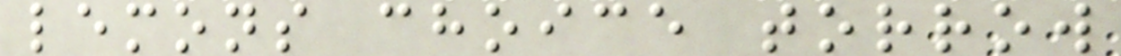lemons choice torrow
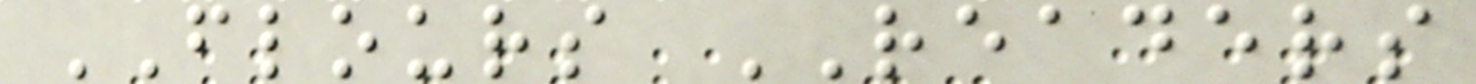FLOURS READERS
